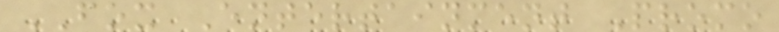FOX Entertainment Promo
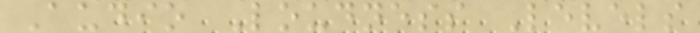Audio Loudness Levels
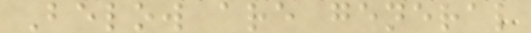Below are general
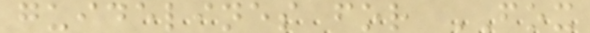guidelines for FOX
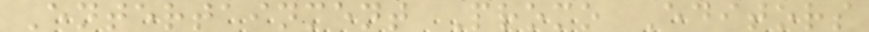Entertainment Promo Editors
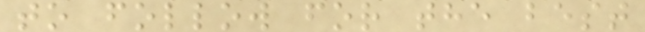to follow for the best
